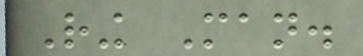Ring Man.
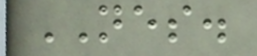NES.
